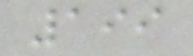199
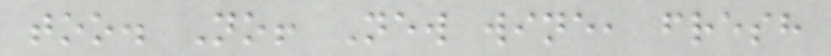too. No! New wine, fresh
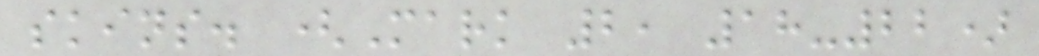skins. (Mark 2, 18-22)
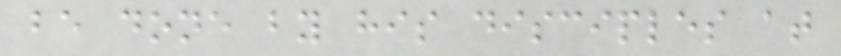be done by his disciples at
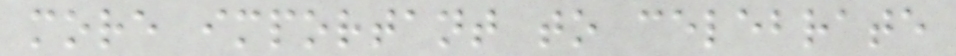more important to celebrate
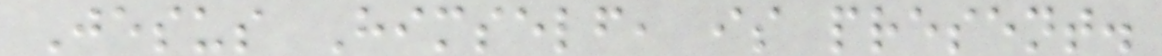Jesus Himself, is present.
